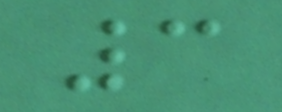3
